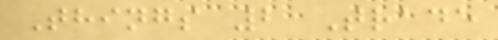Things 2 Trade
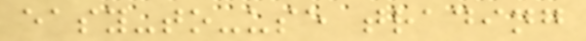easy-to-use trading
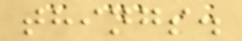things.
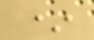*
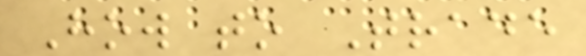How to Trade
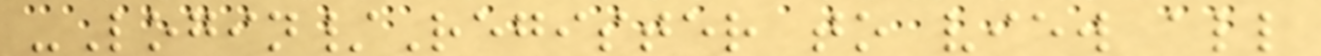-Login/Register to view all
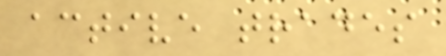active trades
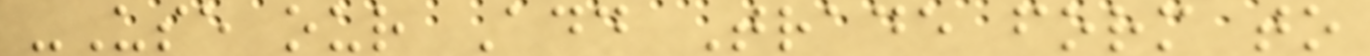-Use our Add Trade form to
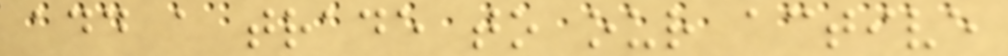add a trade to our active
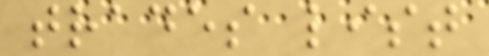trades list
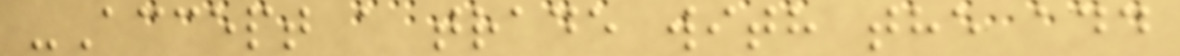-Accept a trade with the add
